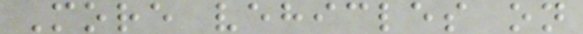More vehicles on
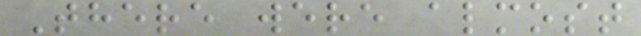There were almost
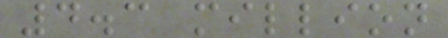4.3 million
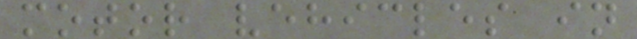motor vehicles in
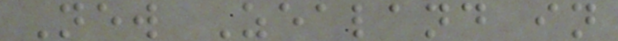New Zealand in
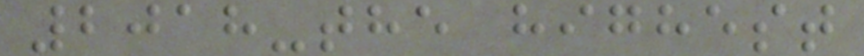2018-the highest
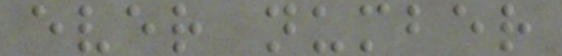ever number
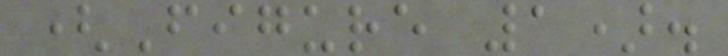(Figure 1).
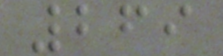269
